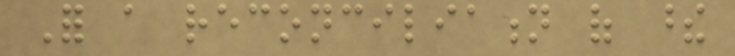For a reconciliation of these
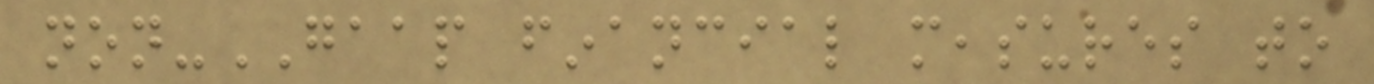non-GAAP financial measures to
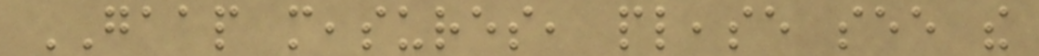GAAP measures, please see the
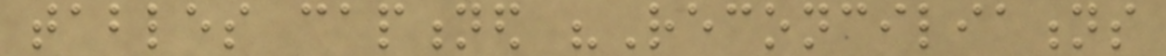tables captioned "Reconciliations
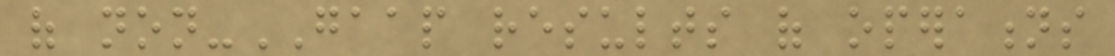of non-GAAP results of operations
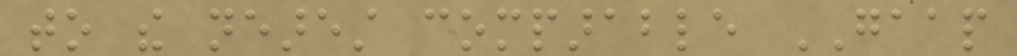to the nearest comparable GAAP
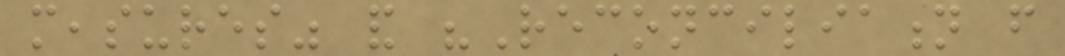measures" and "Reconciliation from
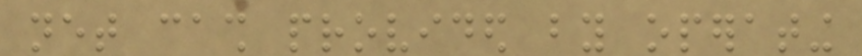net cash provided by operating
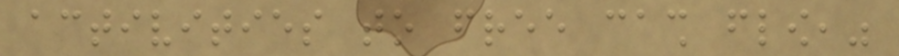activities to free cash flow,"
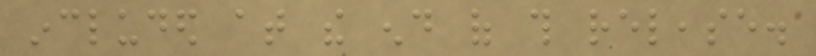included at the end of this release.
